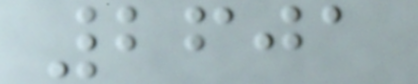2601
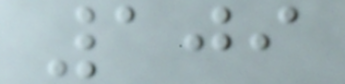109
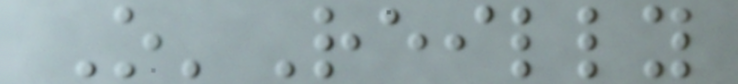O'Reilly
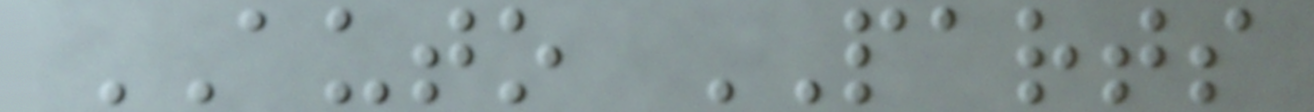AUTO PARTS
